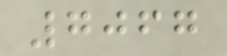7067
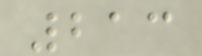213
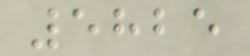5825
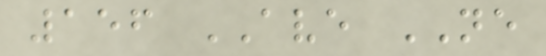156 AVE NE
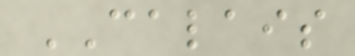CALAIS
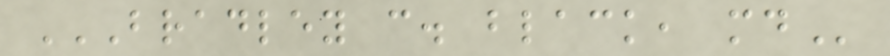BRADLEY C. BLACK, MD
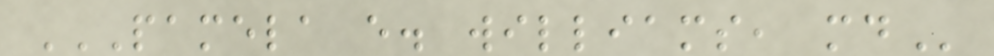PAMELA E. WILLIAMS, MD
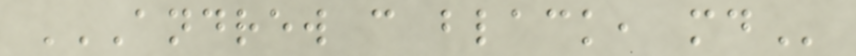ANDREW C BLACK, MD
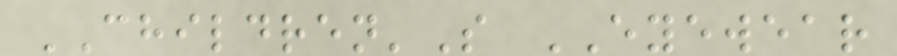CHILDREN'S EYEWEAR
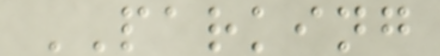PARKING
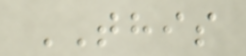THIS
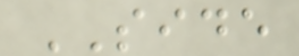SIDE
